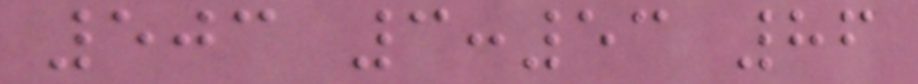503 3:53 86
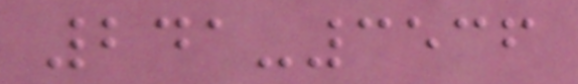241-3536
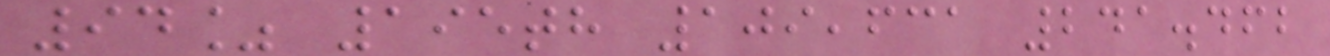94% 195th 109,631 241.462
